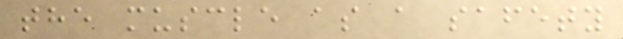the muscle as a safety
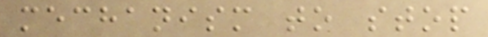mechanism to stop
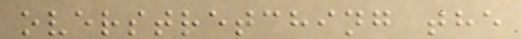overstretching the
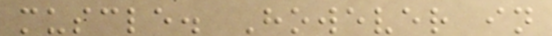muscle. However in
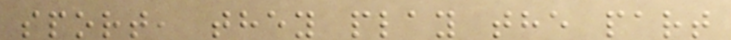sport, they play the part
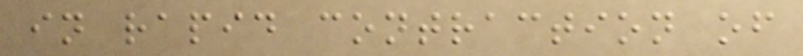in rapid contraction of
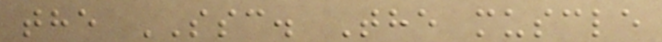the SSC. The muscle
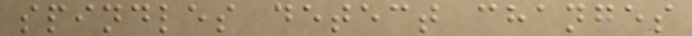spindles detect changes
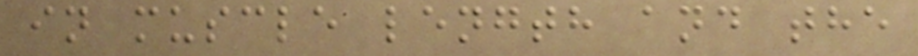in muscle length and the
